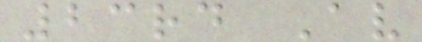23rd Av
